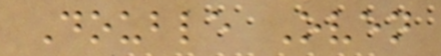Double Oven
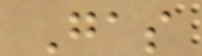Gas
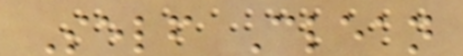Self Clean
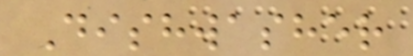Dishwasher
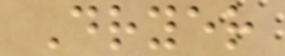Dryer
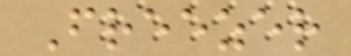Freezer
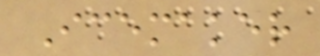Icemaker
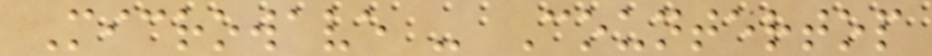Microwave - Countertop
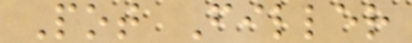Pot Filler
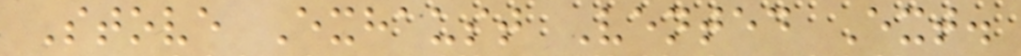Stove Exhaust Vented Ext.
